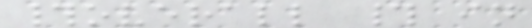#overall # in
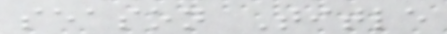season Title
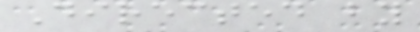Directed by
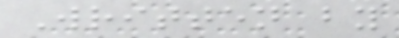Written by
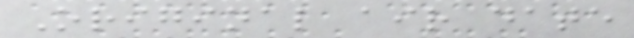Original air date
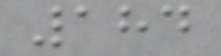184
